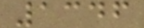1346
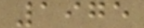1975
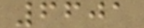6601
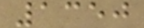1350
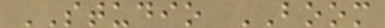STUDIO BOOM
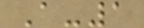A-1
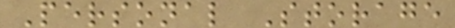Personal Storage
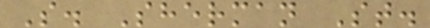S. Sherman St.
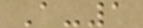A-1
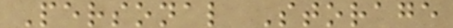Personal Storage
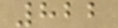822
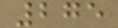275
